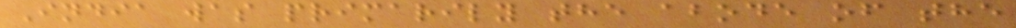India was primarily the abode of the
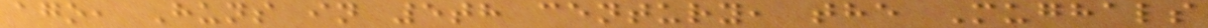ago, Huns in 5th century, the Mughals
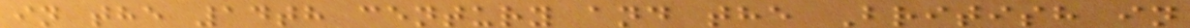in the 14th century and the British in
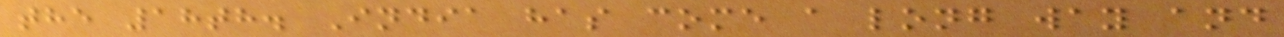the 18th. India has come a long way and
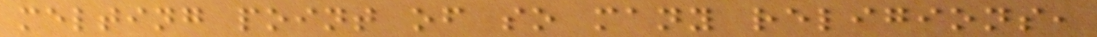melting point of so many religions,
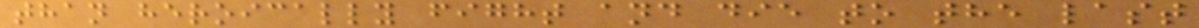than heroically fight and die to the last
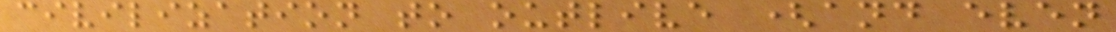civilization to outlive (and even
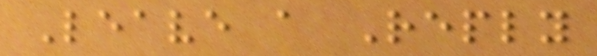Leave a Reply
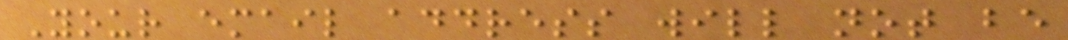Your email address will not be
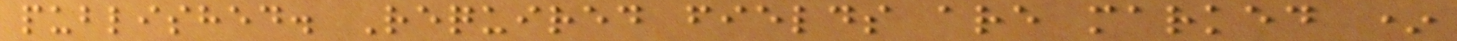published. Required fields are marked *
